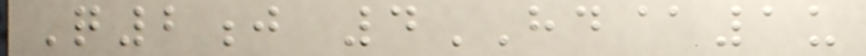Q2j 4HD@1u
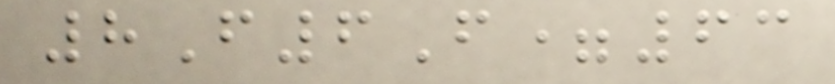8F6F=63
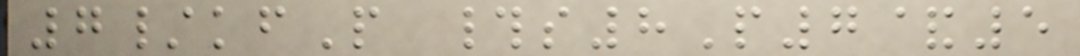7/kfP #s8P7&5
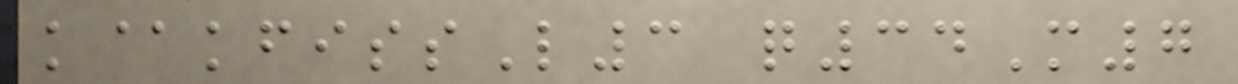k@kfissL3 q34M7
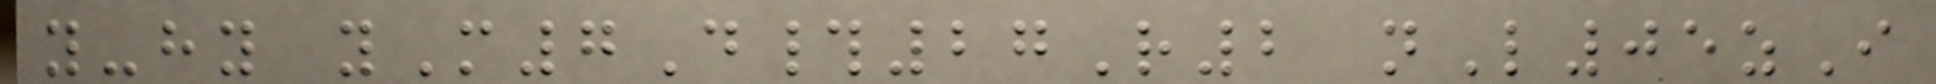y-hy yM7D#27R2 nL05zI
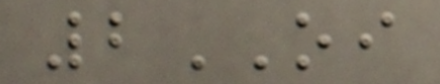2OI
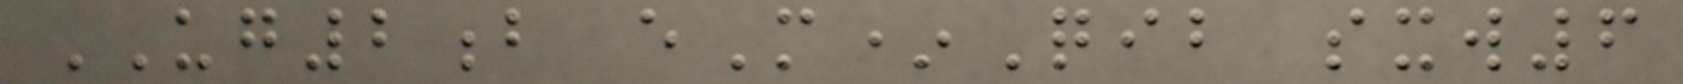UG2b eM*Qib sxw6
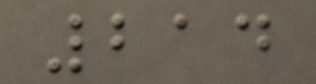214
